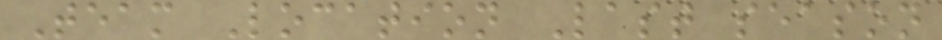Team Location Last season
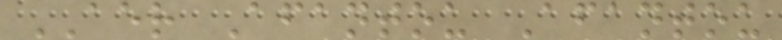AER Afantou Afantou
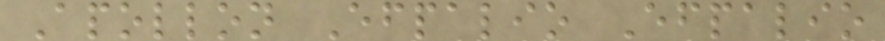Apollon Efpalio Efpalio
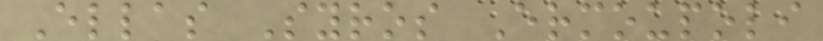Ellas Syros Ermoupoli
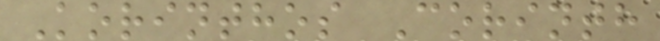Korinthos Corinth
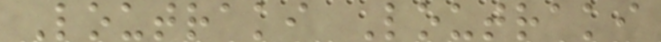Loutraki Loutraki
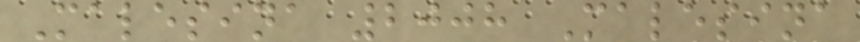Malesina 2008 Malesina
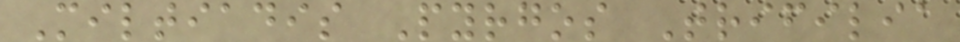Miltiadis Pyrgos Trifilia
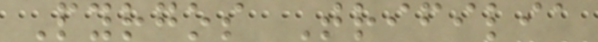Pyrgos Trifilia
